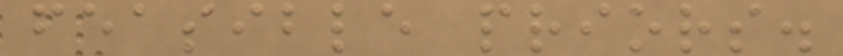feasible priors.
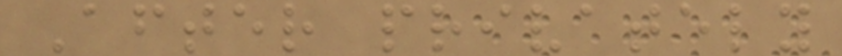After privately
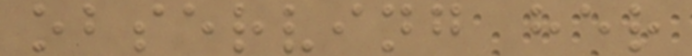observing her
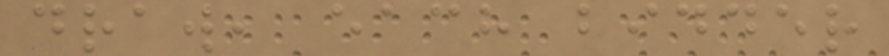draw, each bidder
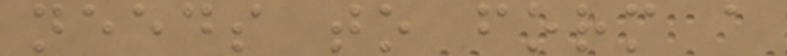needs to form a
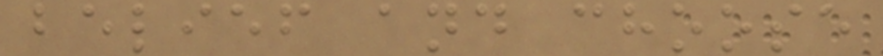belief and choose
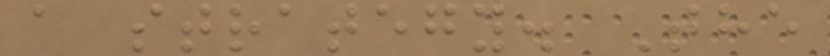a strategy. The
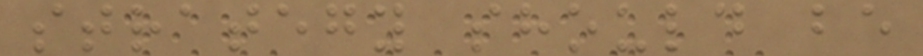strategy should be
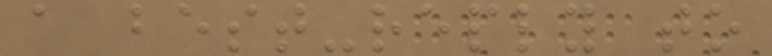a best-reply to
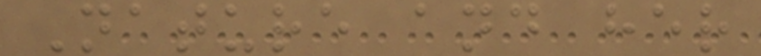Nature and her
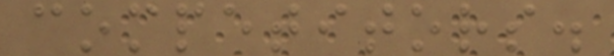competitors.
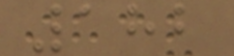182
